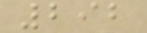292
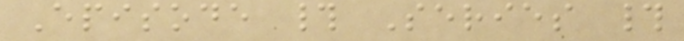Episode # Series #
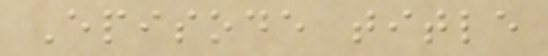Episode title
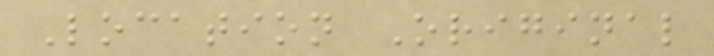Location Original
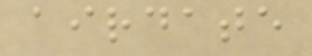airdate
